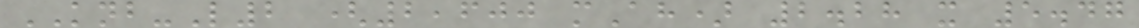KNB-L2 (2,600 mAh) 2.28 x 5.47
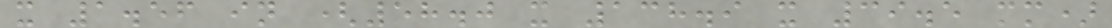x 1.56 in (58.0 x 138.9 x 39.5 mm)
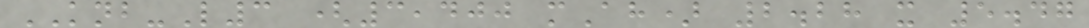KNB-L3 (3,400 mAh) 2.28 x 5.47
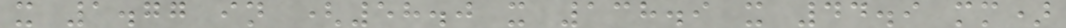x 1.77 in (58.0 x 138.9 x 44.9 mm)
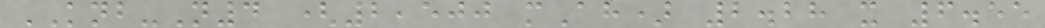KNB-N4 (2,500 mAh) 2.28 x 6.55
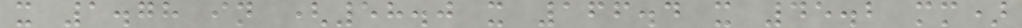x 1.78 in (58.0 x 166.4 x 45.2 mm)
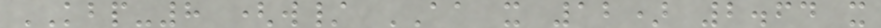KBP-8 (w/ AA x 12) 2.64 x
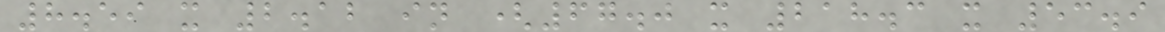8.59 x 2.12 in (67.0 x 218.3 x 53.9
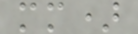mm)
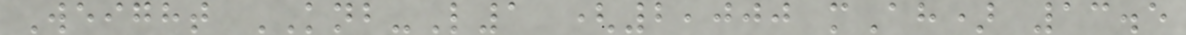Weight KNB-L1 (2,000 mAh) 13.5
